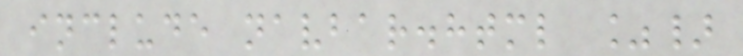include navbar.html %}
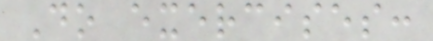Do exercises:
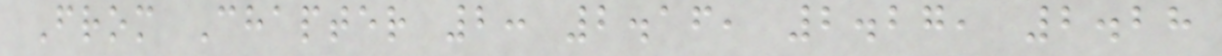From Chapter 2: 2.16, 2.27, 2.28
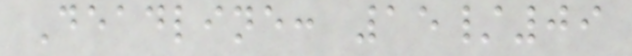Deadline: 15/09
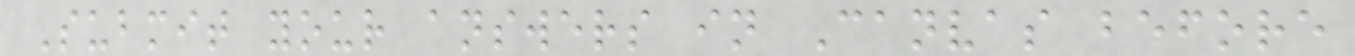Submit your answers in Canvas before
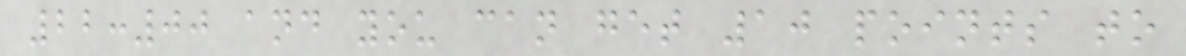22:00 and you can get 10 points to
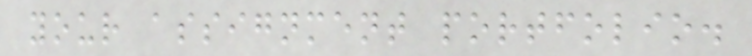your assignment portfolio.
